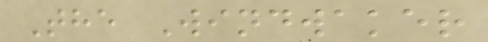The Windwaker
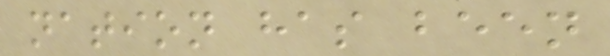nation has been
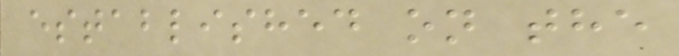established on the
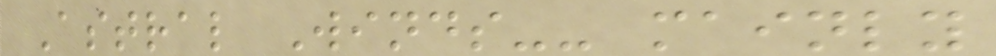Astral Winds-- mainly
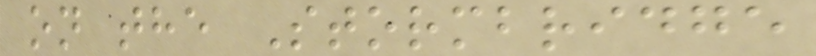on the Stormbridge
